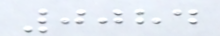0084
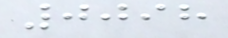0098
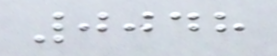0048
